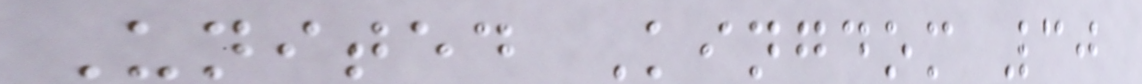United Kingdom 30
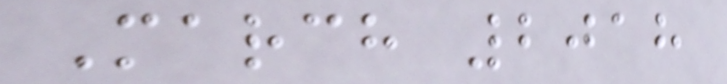March 2018
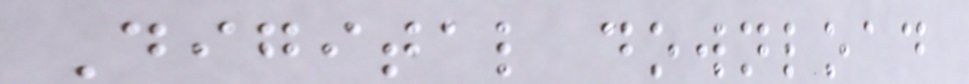Digital download
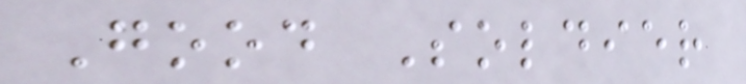Good Soldier
